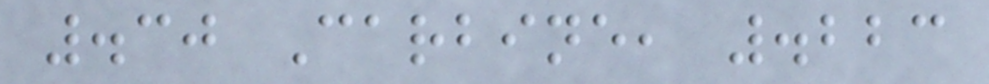.30 Carbine, .223
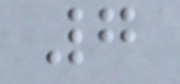7
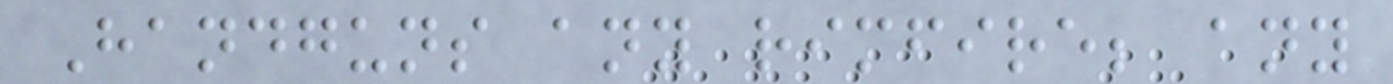Handguns any rimfire; any
